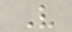V
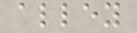alley
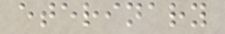eterinary
